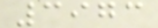3973
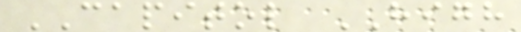CAPITOL HIGH
